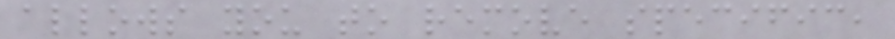allows you to remove specific,
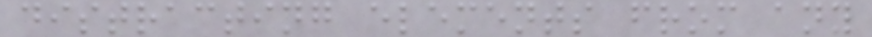distracting elements from any
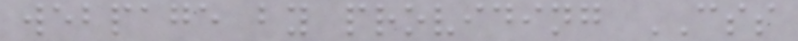webpage by providing CSS
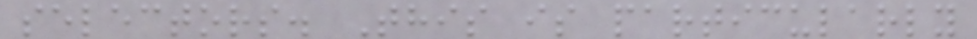selectors. This is particularly
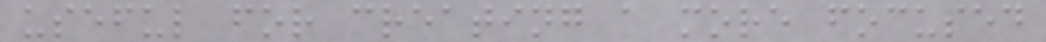useful for creating a more focused
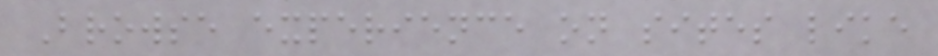Browse experience on sites like
